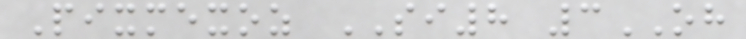Pixmexoz SI8 3OH
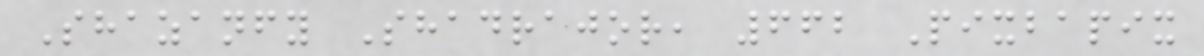Shazanfy Shadrajor, 662 Pixbapix
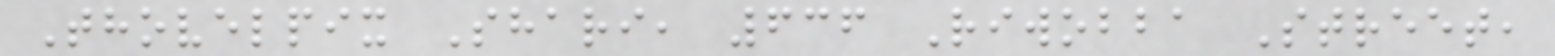Thovelpix Shari, 636 Riwobba Street,
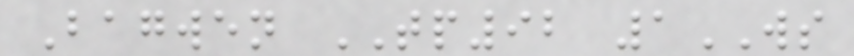Bagwen TP92 1WS
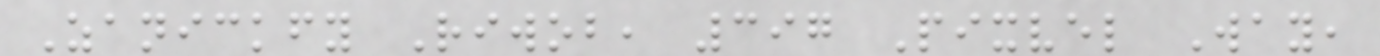Zanickfy Riwob, 397 Pixvel Way,
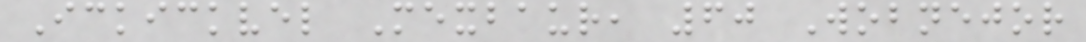Ickickvel Mexbaur, 60 Wobnejor
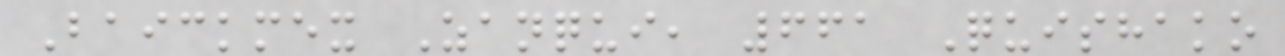Baickmex Zanqui, 661 Quishako
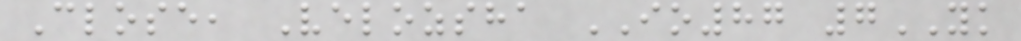Close, Velozsha IO87 7YK
